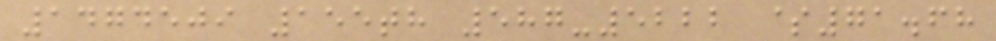1474509 155th 587-5222 $71.68
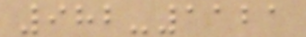982-1121
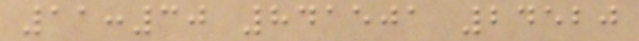11:30 841501 24520
